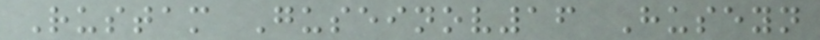Rustam Guseinov16 Huseyn
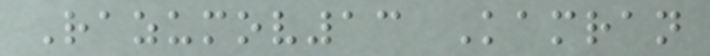Razumov13 Kamran
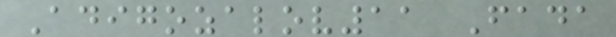Adigozalov11 Fada
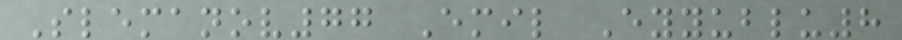Slemanov77 Emil Eyyublu8
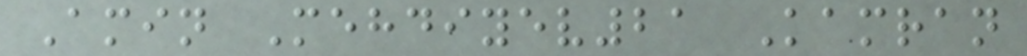Amin Mehdiyev21 Kamran
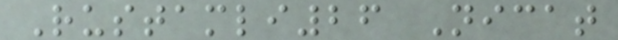Rustamli26 Nicat
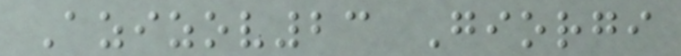Azizov23 Giorgi
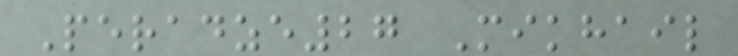Peradze27 Mikhail
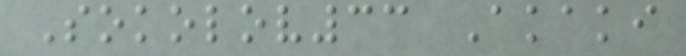Sokolov33 Akaki
